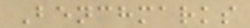Benchmarks
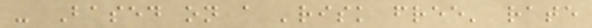- Based on a 'risk free' rate
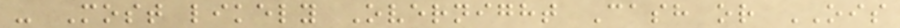- Most likely Overnight Cash or OIS
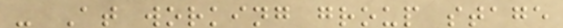- At working group stage
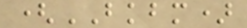(BKBM)
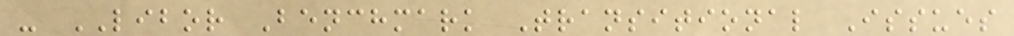- LIBOR Benchmark Transitional Issues
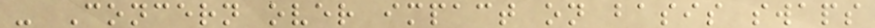- Concern over impact on basis swaps
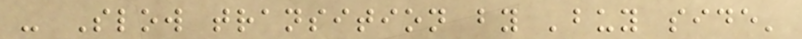- Slow transition by 'buy side'
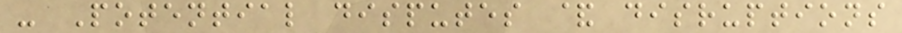- Potential disputes & disruptions
